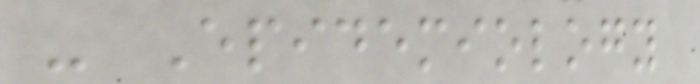- Epidemiology
